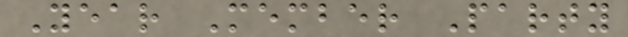Year Member Party
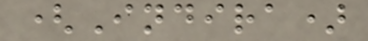(Indira)
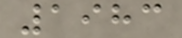1983
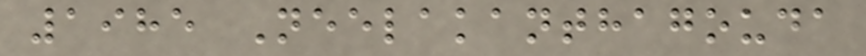1985 Neelakanthagouda
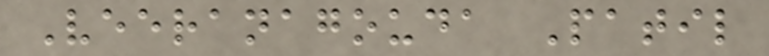Veeranagouda Patil
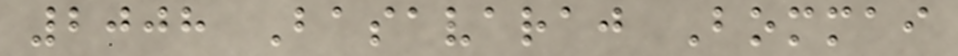2008 Basavaraj Bommai
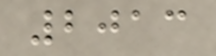2013
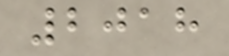2018
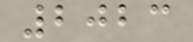2023
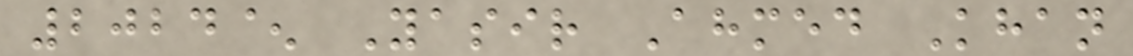2024^ Yasir Ahmed Khan
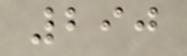290
